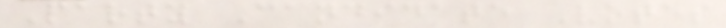Party Candidate Votes
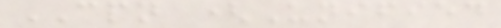CPN (Unified
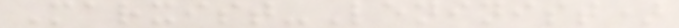Marxist-Leninist)
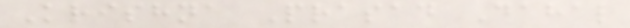Krishna Prasad Dahal
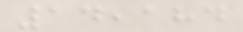14,184
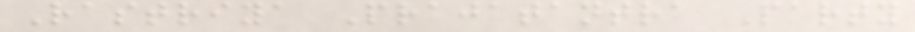Rastriya Prajatantra Party
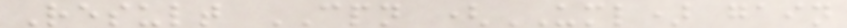Result CPN (UML) gain
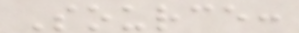Source:
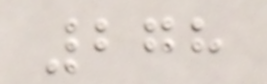278
